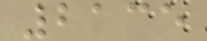2135
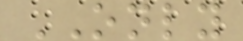ONLY
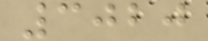3020
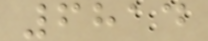6814
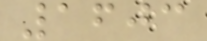1603
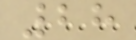28
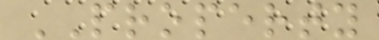PROPERTY
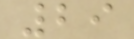29
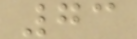73
